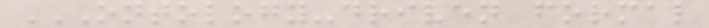ONTOLOGY-DRIVEN FORMAL
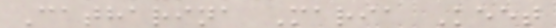Catharina Maria Keet
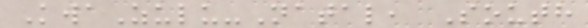KwaZulu-Natal, South
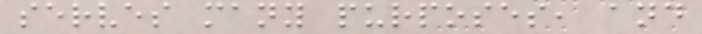serves many purposes, and
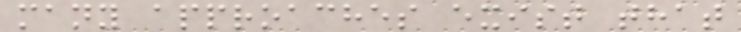many approaches exist that
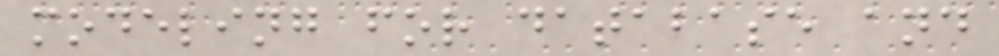modeling for database and
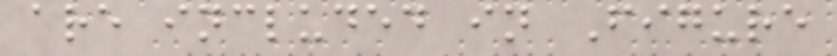are included in Figure
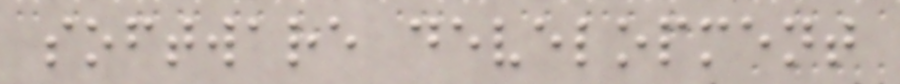software development
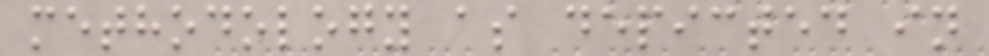methodology as depicted in
